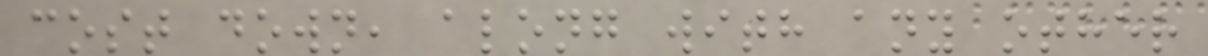cost down, along with any other
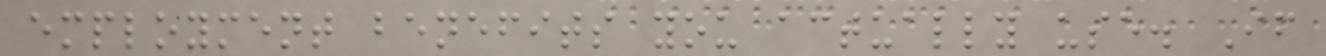employment benefits you actually use. If
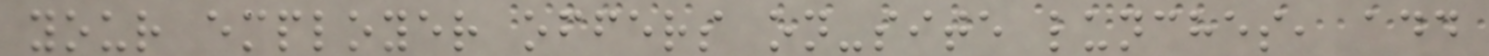your employer offers on-site lunches, add
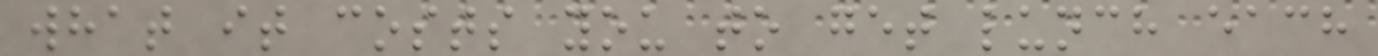what it costs you to get lunch each
